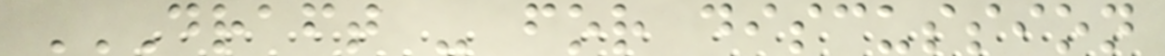DRAFT - FOR DISCUSSION
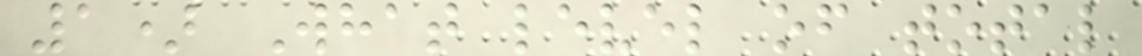1) What level of total
